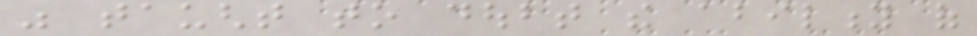was taught to doubt the ability of
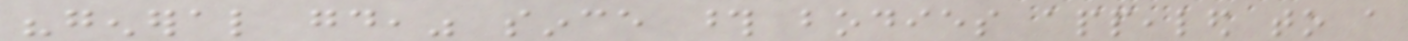"general good," since those bodies appealed to a
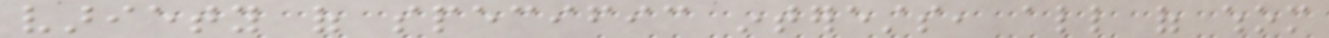variety of specific interests, all of whom
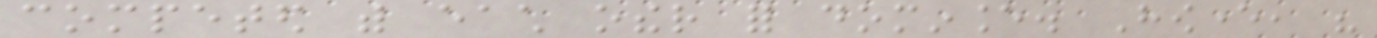competed with each other for dominance. However, his
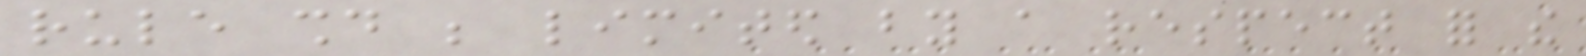rule should be limited by a respect for the
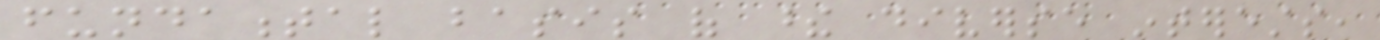fundamental basis of these diverse interests,
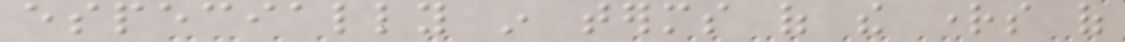especially in terms of the rights of
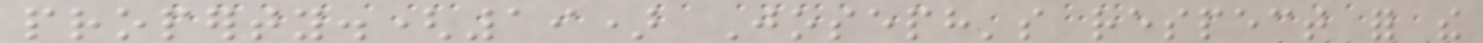property.(19) Joseph's respect for the
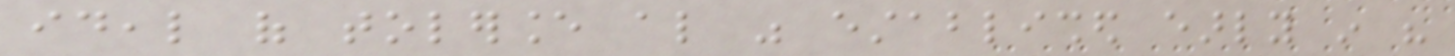ideal of tolerance also was established early in his
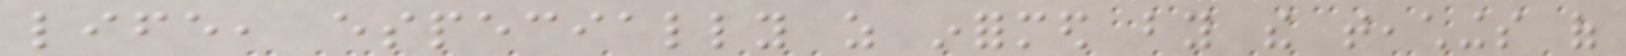life, especially as informed by the teachings of
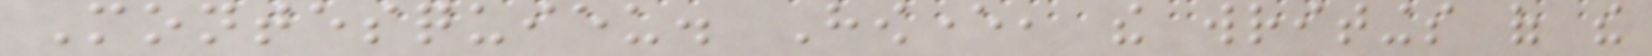Montesquieu. However, the writings of the
